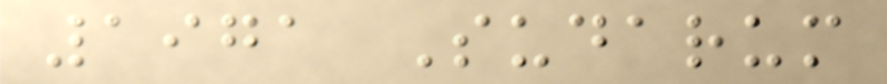1971 Sudarum
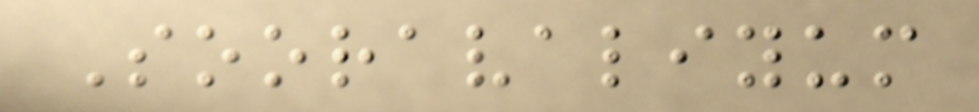Sooravaliyum
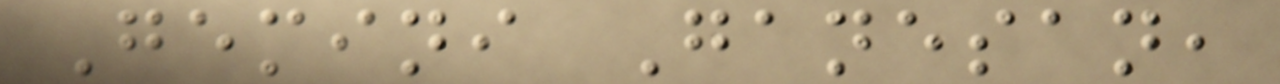Gemini Ganesan,
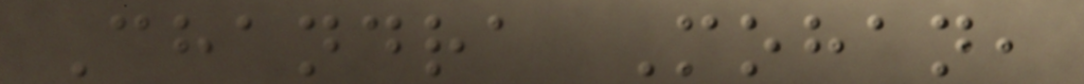Chandra Mohan,
